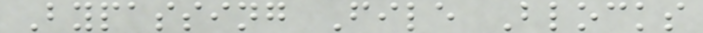Bypassing File Blocks
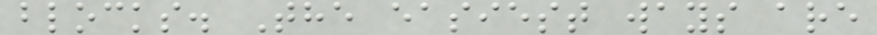blocks. The easiest ways are
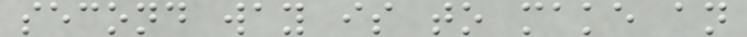second way is to make an
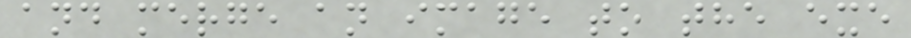and merge an image to the exe
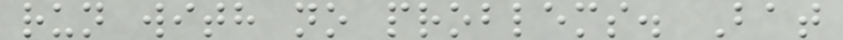run with no problems. Bat
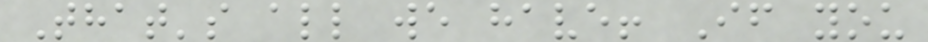That's all we have! If you
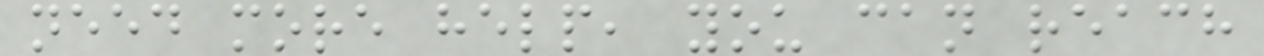need more help, you can reach
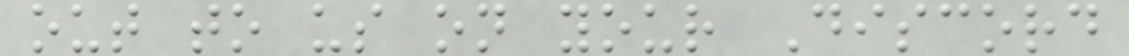out to us on your Discord
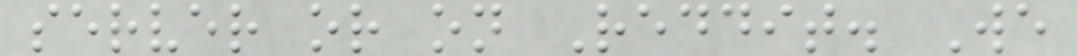server or on Reddit. We
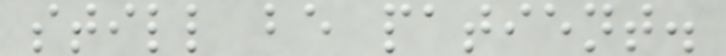still be patient.
